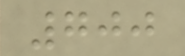700
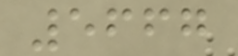5667
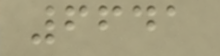6641
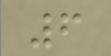6
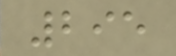295
